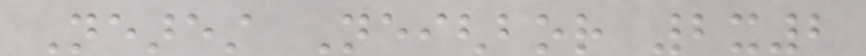Nearest Neighbor 2x2
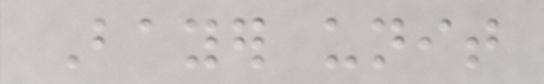Bayer unit
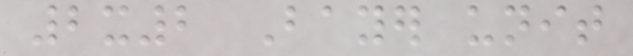2x2 Bayer unit
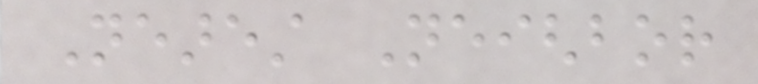Nearest Neighbor
